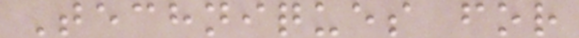Techniques for
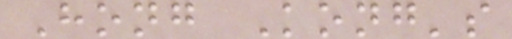Hong Kong's
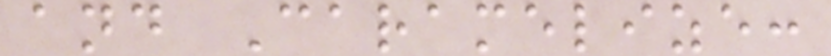and Caramelize:
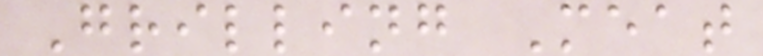Grilling Meat
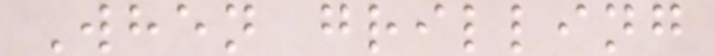When grilling
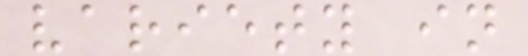variety in
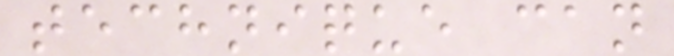technique can
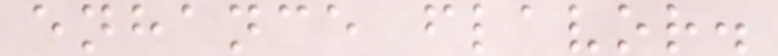enhance flavor.
